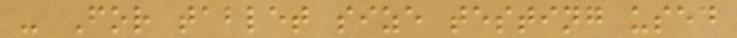- For tablet size testing used
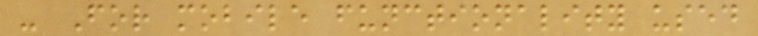- For mobile functionality used
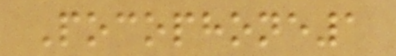Pocophone1
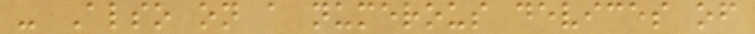- Also on a numerous devices of
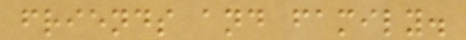friends and family.
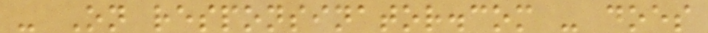- On responsinator.com - does
